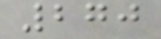270
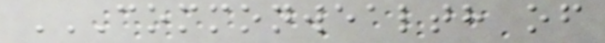COMMONWEALTH OF
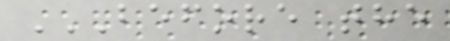BEFORE THE
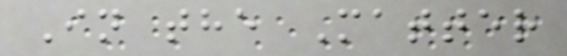In the Matter
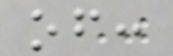of:
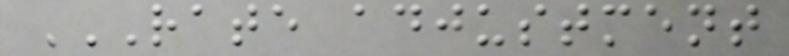RATE ADJUSTMENT
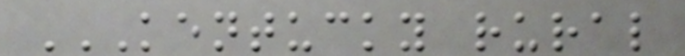KENTUCKY RURAL
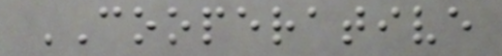COOPERATIVE
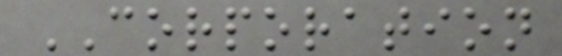CORPORATION
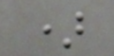)
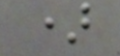)
